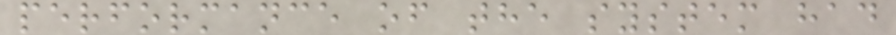performance of the system had
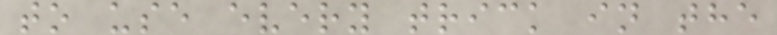to use every trick in the
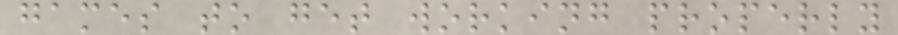games to get working properly
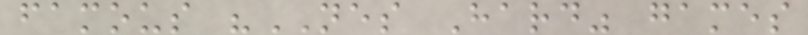famous "NES Hard" games
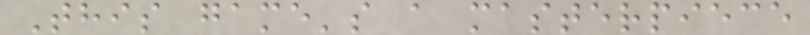This game's a masterpiece
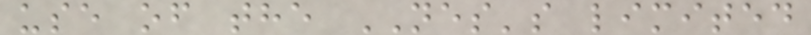use of the NES's limited
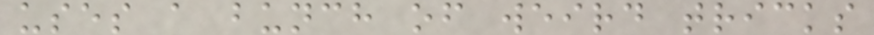uses a bunch of weird tricks
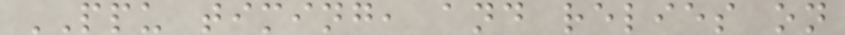PPU timing, and relies on
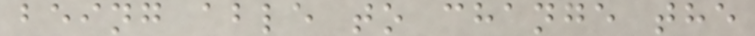being able to change the
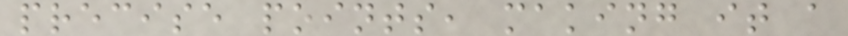precise points, making it a
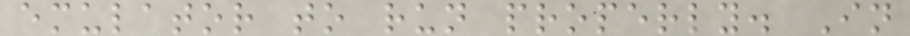emulator to run properly. In
